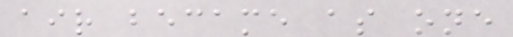air became as one
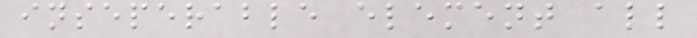inseperable element all
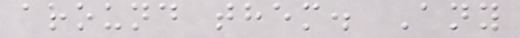around them. Any
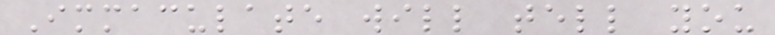Immaculate will tell you
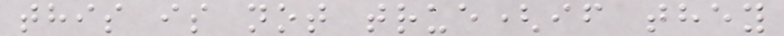this is not true(if they
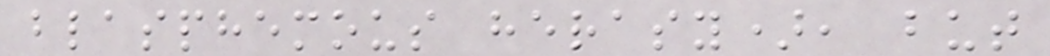blasphemous herasy), but
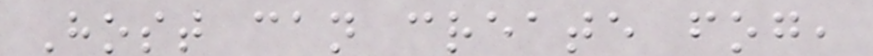Host can create fog,
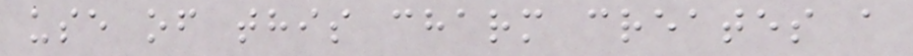use of this charm creates a
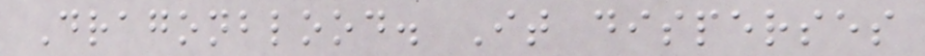Dragonblood. It disperses
